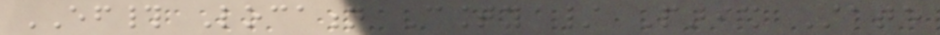EF# Location County / Parish State
